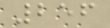256
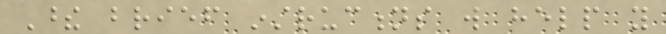These brief instructions will help you
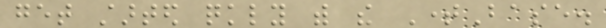get started quickly with the TimeBase.
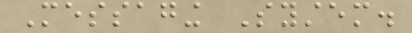Messaging System.
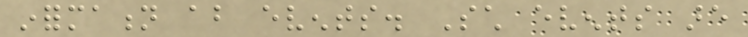information about events. Such events are
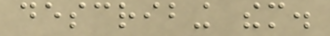describing them.
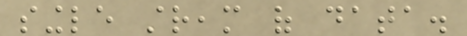single stream of data.
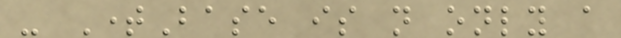- TimeBase is not only a
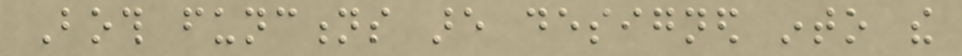Both functions are designed into the
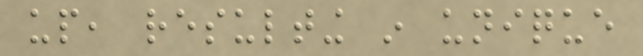up, resulting in unique
